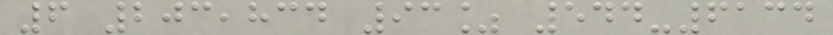6 203,834 93% 544-6134
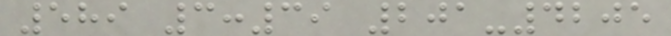589 3:39 201-4205
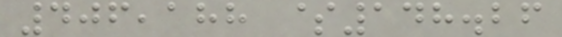406,188 $148.26
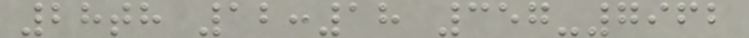28th 12:18 357-7962
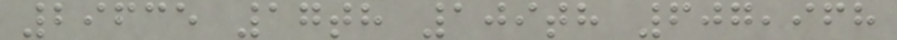29635 17th 109th 607,968
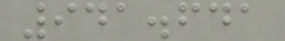941.641
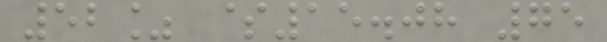52% $15.08 75
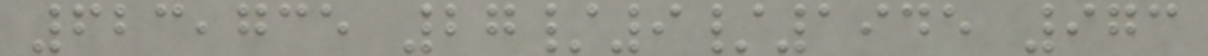623,735 27/9/1945 973
